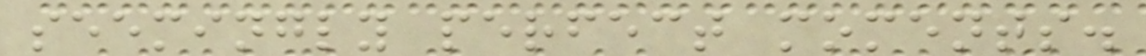seemingly perfect moments.
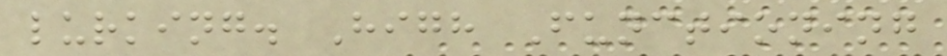lurking. High Functioning
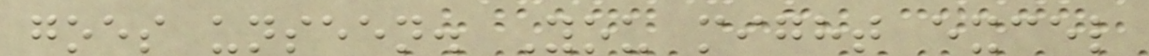goes unseen. You might excel
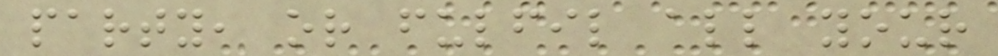party, or fulfil all your
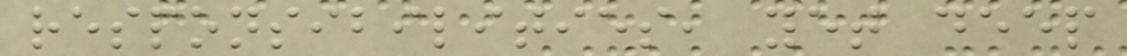responsibilities, yet deep
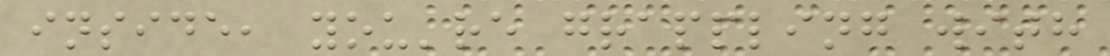inside, you're grappling with
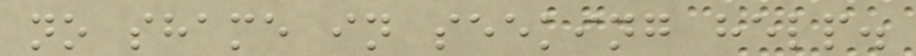no shame in seeking help.
